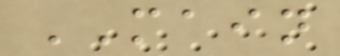MAIN
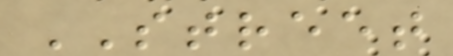STREET
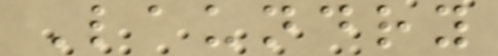Laundry
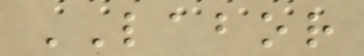LABOR
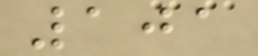101
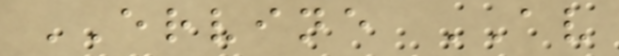ERVINE AV
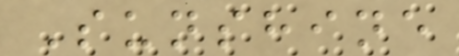Sunshine
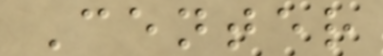Center
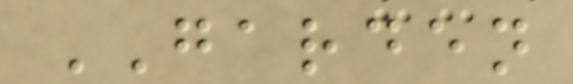GARDEN
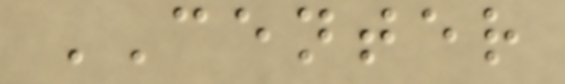CENTER
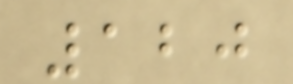120
